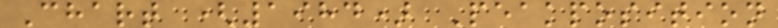Chart (1984) Peakposition
